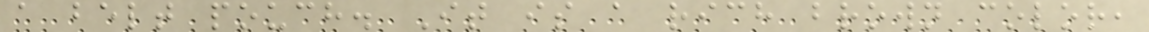a belt pouch. It is a rich brown color,
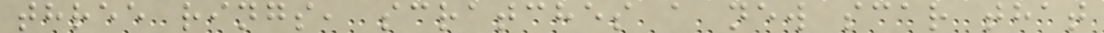three rings, scratches a new scar that
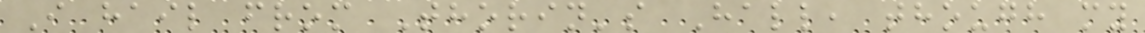I hail from Thorin's Hall, though my
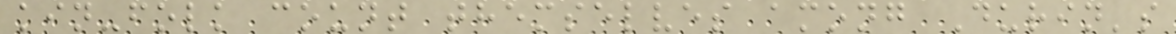kin-folk count themselves among Durin's
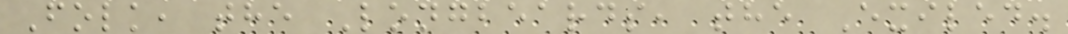Folk, the Longbeards, the Exiled.
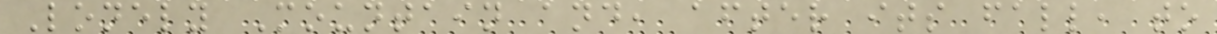Lonely Mountain and, after its fall, to
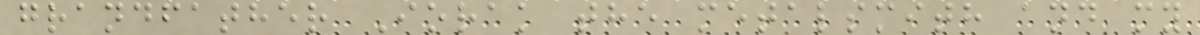grandfather Iorak the metalsmith and my
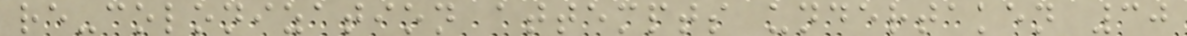re-colonization attempts undertaken 30
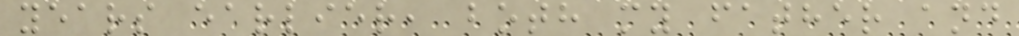years earlier, both my father and
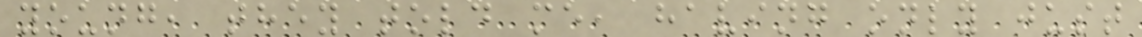young, they told me, having only just
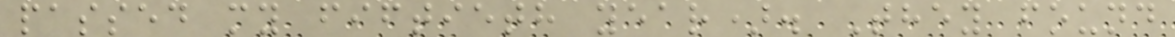passed my fiftieth year). They found
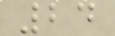24
